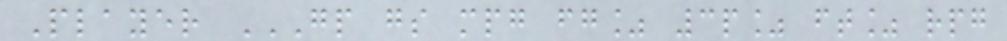Player GP GS MPG FG% 3P% FT% RPG
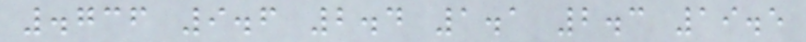.736 9.6 2.4 1.1 2.3 19.5
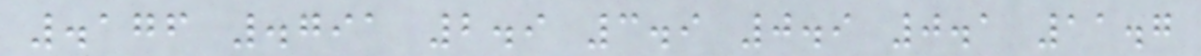.176 .791 2.9 3.9 0.9 0.1 11.7
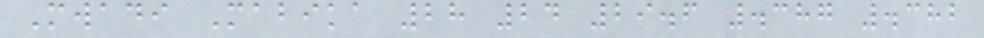Mwadi Mabika 28 24 29.6 .387 .382
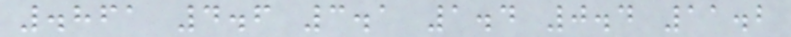.861 4.6 3.1 1.4 0.4 11.2
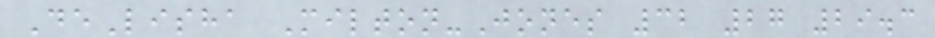DeLisha Milton-Jones 32 27 29.3
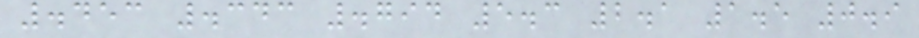.453 .343 .794 5.3 2.1 1.5 0.9
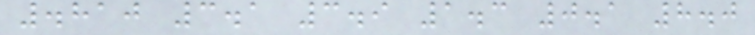.810 3.1 3.9 1.3 0.1 8.0
